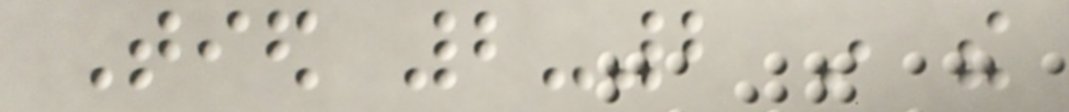Tied 2-2 in the
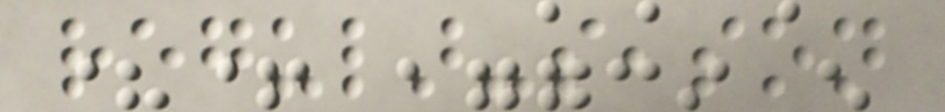regular-season
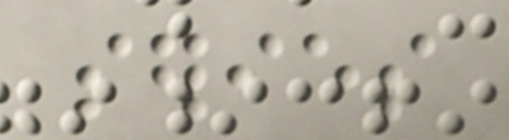series
